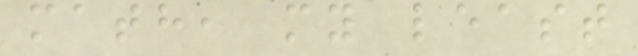math, my least
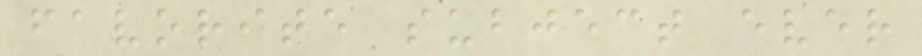favorite subject ever
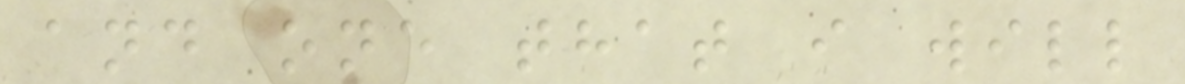and one that i will
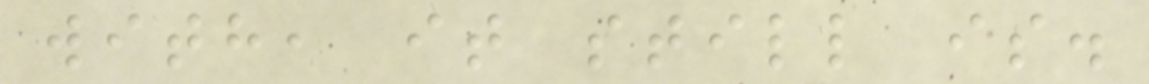with, it still is.
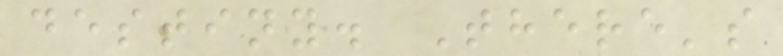destiny. There's
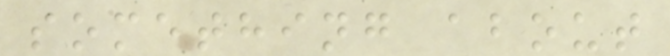something about
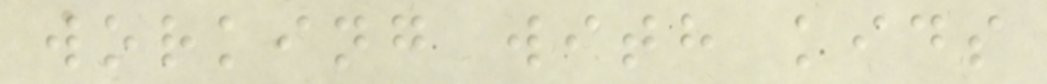working with kids
